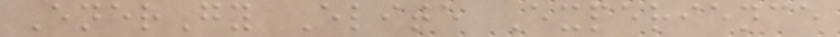EnerGy Elite Experience
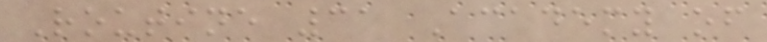Routine 31 Academy of
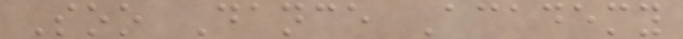Soo Dance Academy
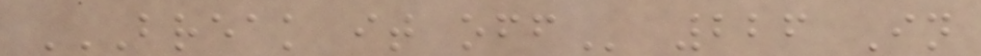BREAK IT OFF 226 In
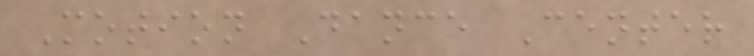Motion Dance Center
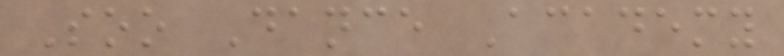Soo Dance Academy
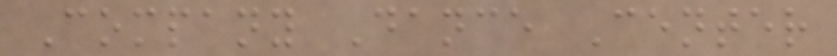Company Dance Center
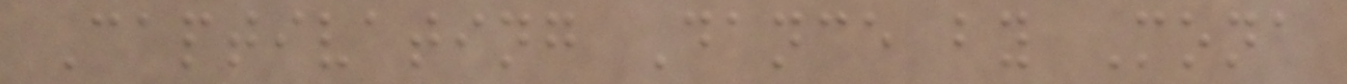Captivating Dance by Mona
